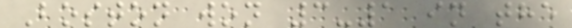Boston won 3-1 in the
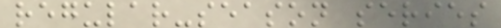regular-season series
